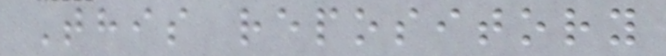This repository
